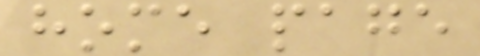home page
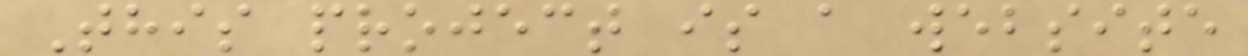This project is a website
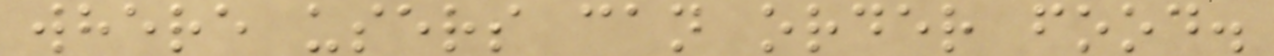where users can order food.
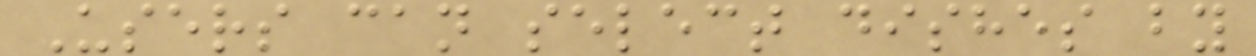Users can select dishes by
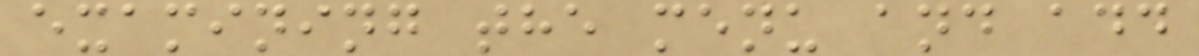examining the menu and add
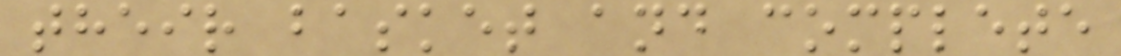their basket and complete
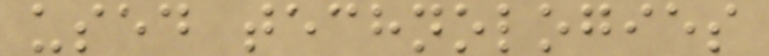used technologies
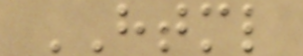HTML
